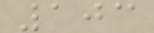103
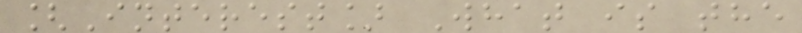[Interest] What is the
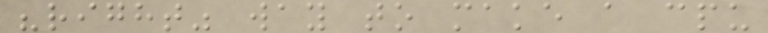"right" way to make a cpu
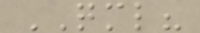QML?
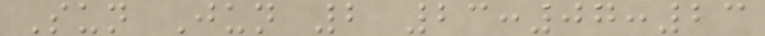Sun Jun 2 23:07:23
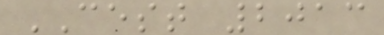CEST 2013
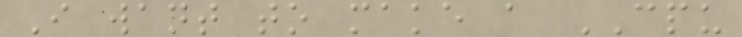I want to make a CPU
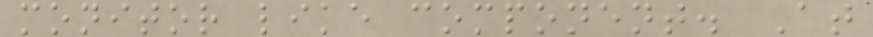monitor like component. At
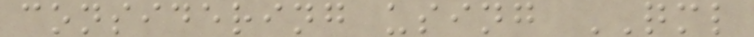considering using QML
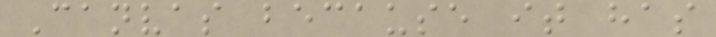Canvas because it has
